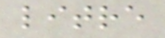litre
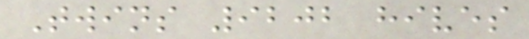Twins 9202 hives
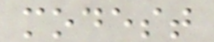modest
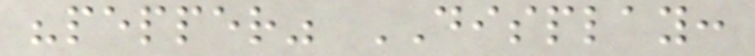"pepper" DISPLAY:
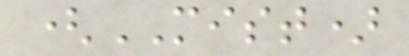(MIST)
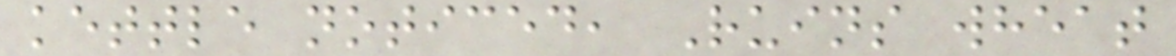kettle noticed, Ruins wheat
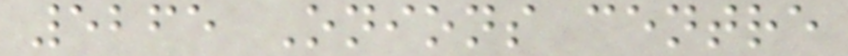5265 Onions centre
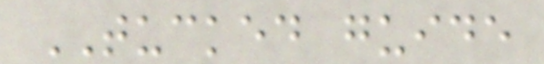TUCKED guide
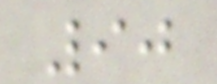90
